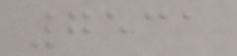7531
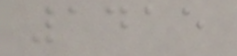1415
